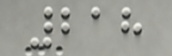218
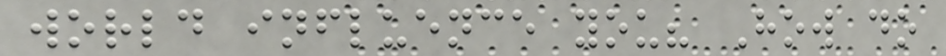world influence you? How do
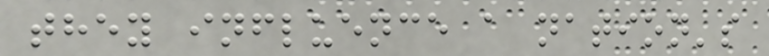they influence a nation's
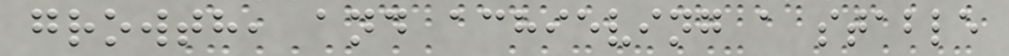growth, and achieving a stable
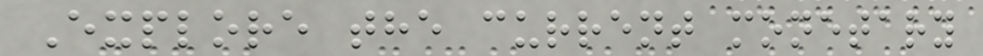Explore the current monetary
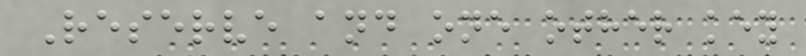Reserve and one other key
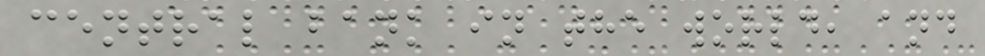central bank in the world, and
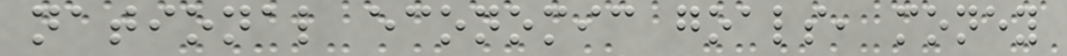national economic goals, money
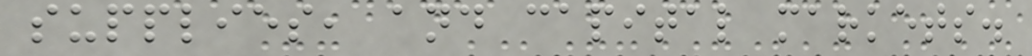supplies, and capital markets.
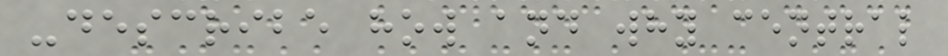-describe how and why central
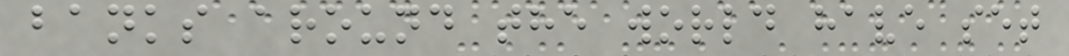banks around the world have set
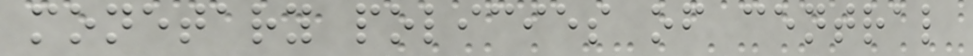monetary policies of central
